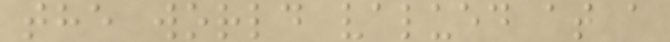the world valued at a
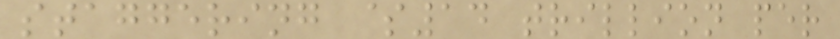staggering $14 trillion per
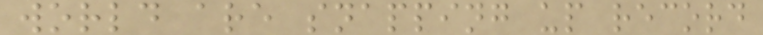world are snapping up record
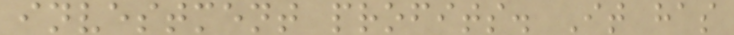investment profits. It has
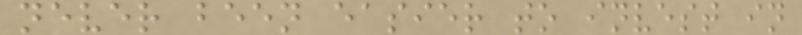never been easier to invest in
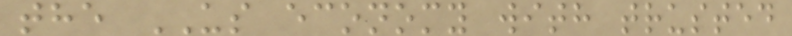the US economy with trusted
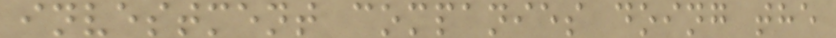investment companies doing the
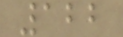122
